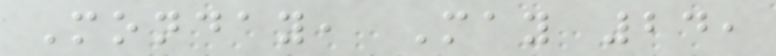Monday, May 24,
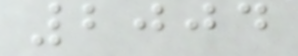2004
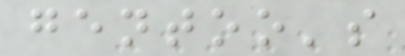gentoo's
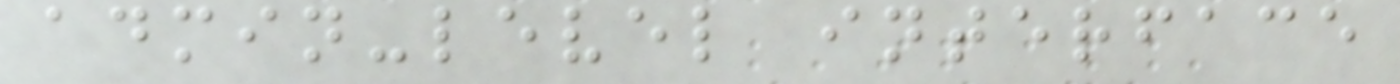admin-level interface
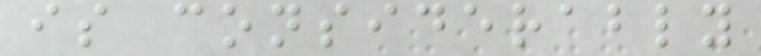is considerably
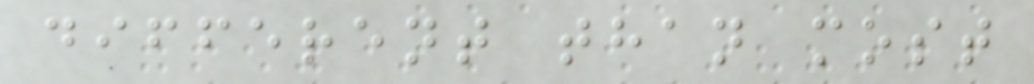different than most
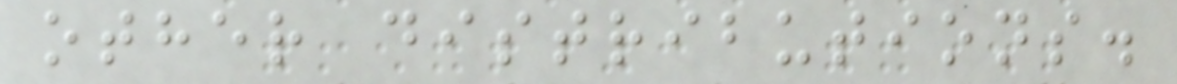other distributions.
